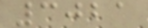3021
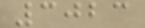3023
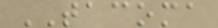TACOMA
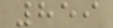859
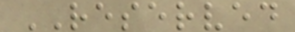RESERVED
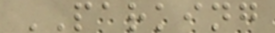PARKING
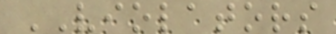VIOLATORS
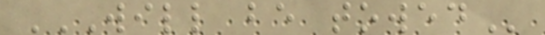WILL BE TOWED
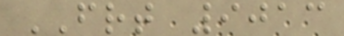FRT 9013
